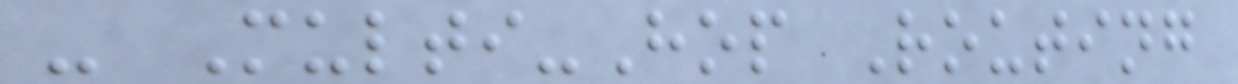- Multi-Hop Routing
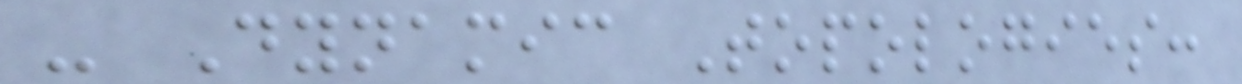- Dynamic Topologies:
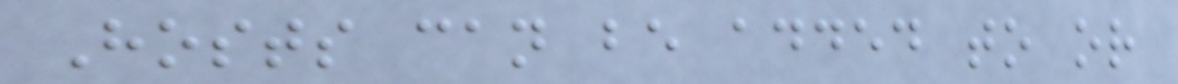Hosts can be added to or
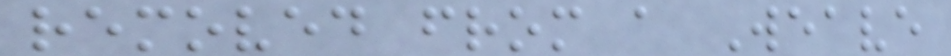removed from a Weave
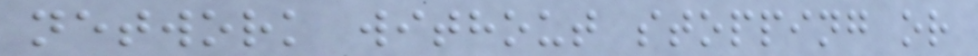network without stopping or
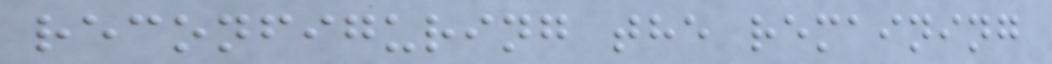reconfiguring the remaining
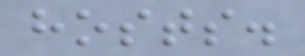hosts.
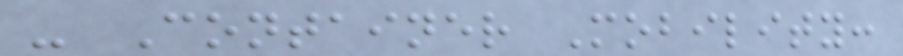- Container Mobility:
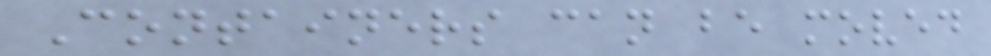Containers can be moved
